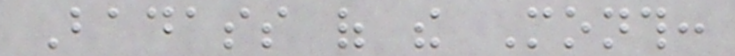Badass of the Month:
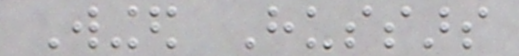Winged Hussars
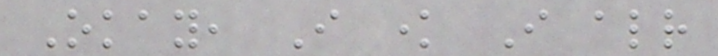Okay, I know I already
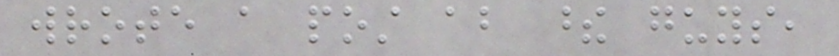wrote a post about these guys,
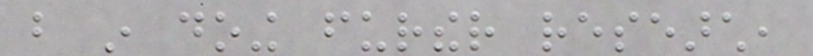but in doing further research,
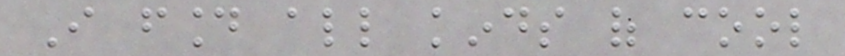I found all kinds of cool
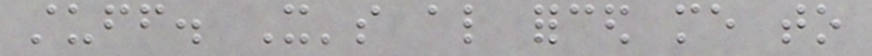stuff. It's also forced me to
